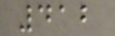412
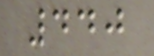440
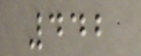442
